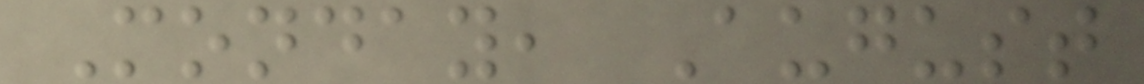Monday, August
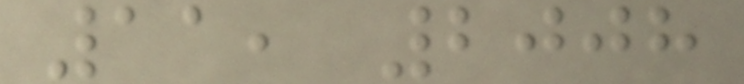11, 2008
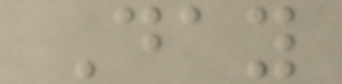Day
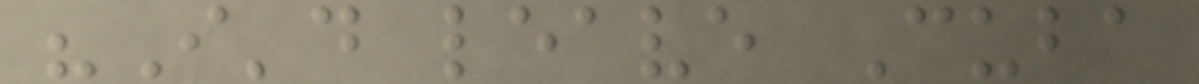"I'd leave Cuba
